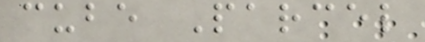cube Parcel
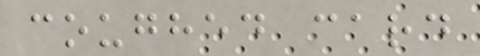coughed card
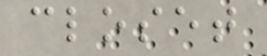closet
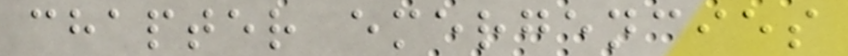chapter emergencies
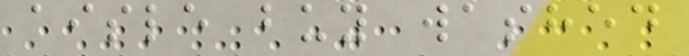aisle buy washed
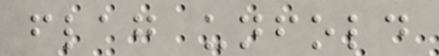flag unfold
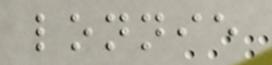lonnie
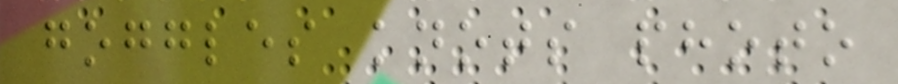goggles knots photo
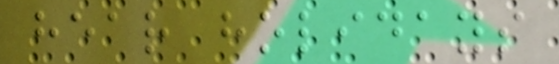hear holidays
